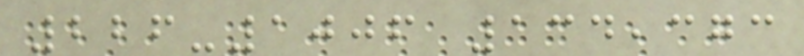226-1006 134,373
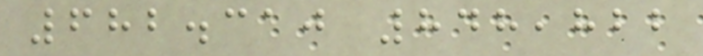682.310 848,822
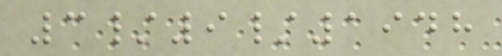3/9/1948
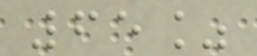65%
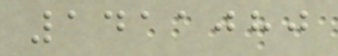1411080
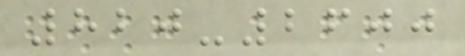820-2600
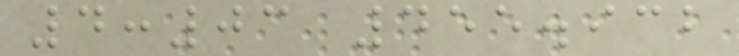4:03 455.932
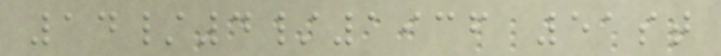14/4/1936 51st
